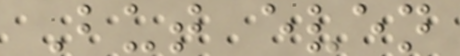But even
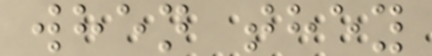when they
